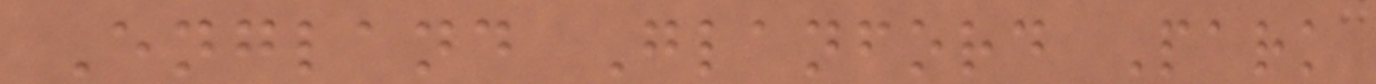England Glanford Park
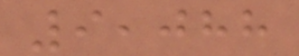9,088
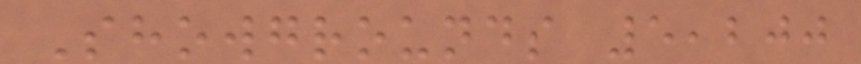Showgrounds 5,200
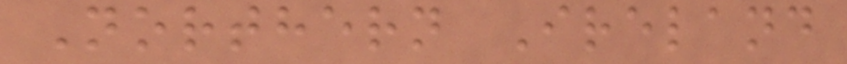Northern Ireland
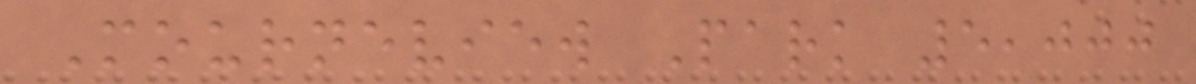Mourneview Park 5,000
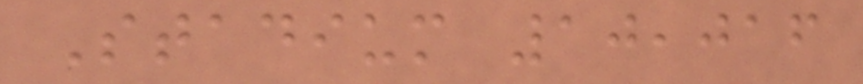Stadium 10,016
